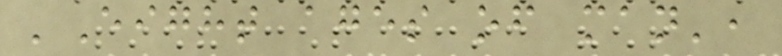'Eight ages of man',
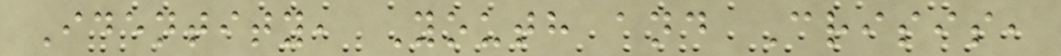Identity, Youth and Crisis,
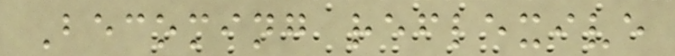Becoming reflexive
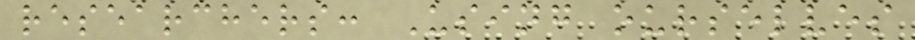researchers: Using ourselves
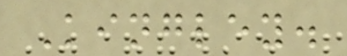Kingley.
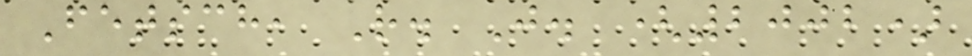Fetsch, R. J. (2002)
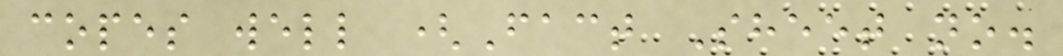copes well (Fact Sheet no.
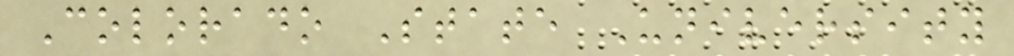Colorado State University
